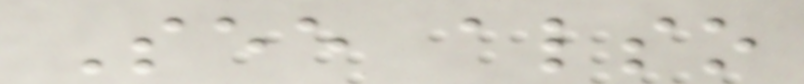See also
